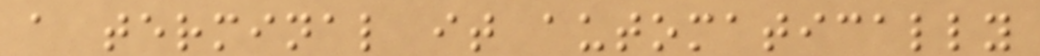a terminal it automatically
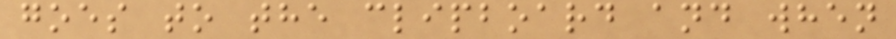goes to the clipboard and when
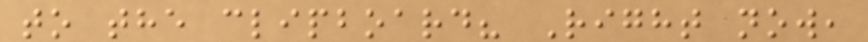to the clipboard? Right now,
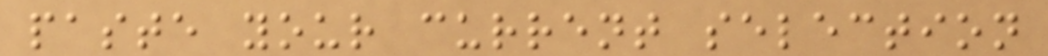paste your current selection
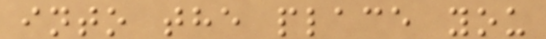into the place you
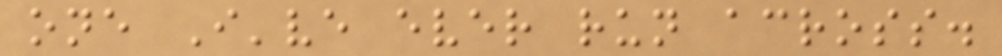one I've ever run across.
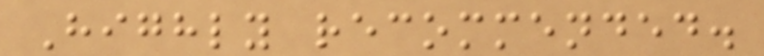Highly recommended.
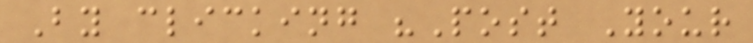By clicking "Post Your
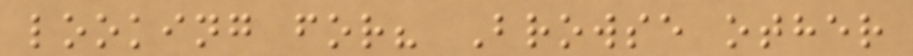looking for? Browse other
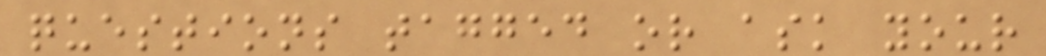questions tagged or ask your
